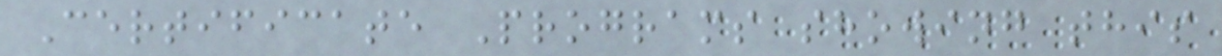Certificate Programs showing this
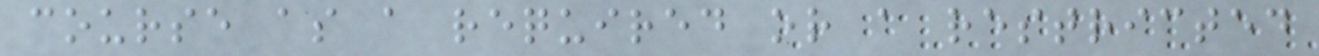course as a required or a restricted
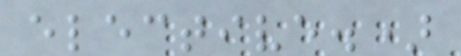elective.)
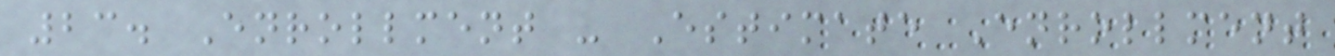23. Enrollment - Estimate Enrollment
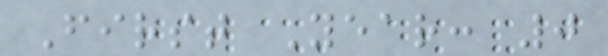First Year: 0
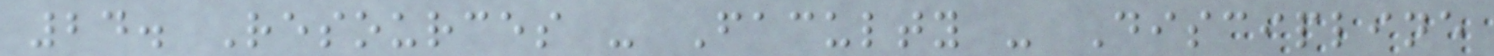24. Resources - Faculty - Discipline
